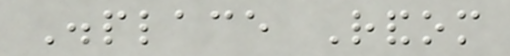Displace Random
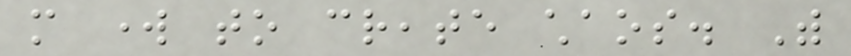more work to create chaos. With
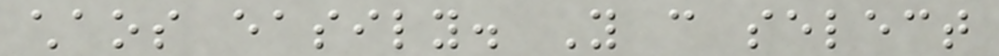chaos easily. You can select
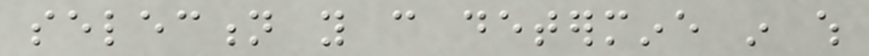selection you can determine in which
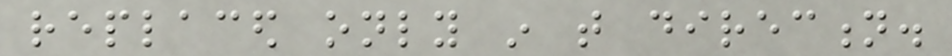replaced only in that direction.
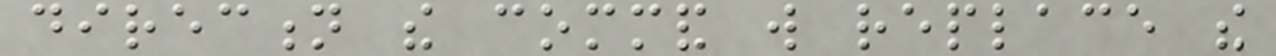direction the command will replace the
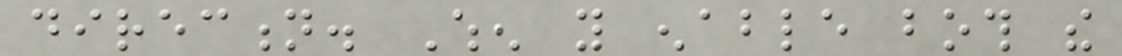direction. When you enable both the
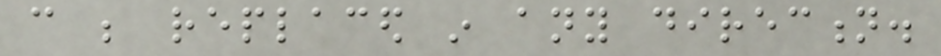can be replaced in any direction.
